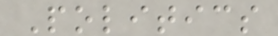Politics
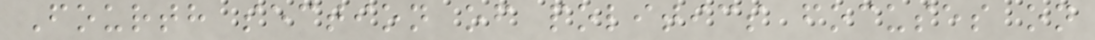Fourth section of politics focuses on
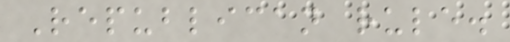Republican rule.
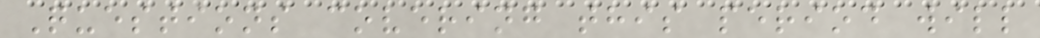Questions covering this period will
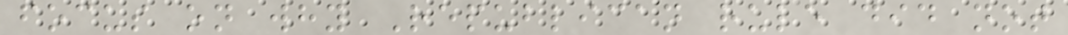focus on why Republican rule did not
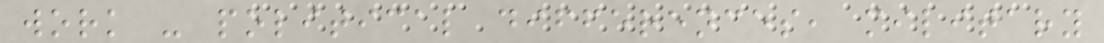work - political differences, military
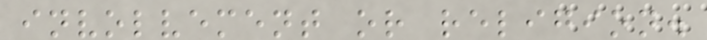involvement or religion.
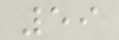59
